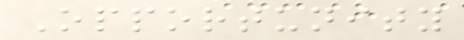Opportunity
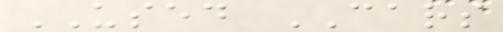USED CARS
